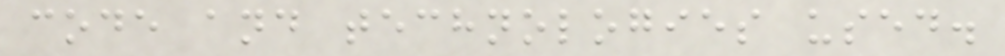code and technologies used.
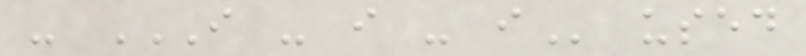- I - I - I used
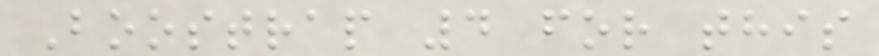Boostrap 4 for this
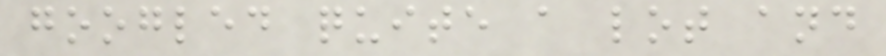googled quite a lot and
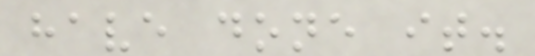have done it.
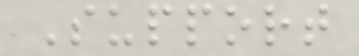Support
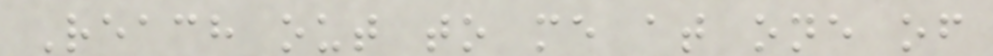Reach out to me at one of
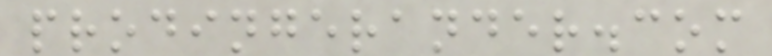prodingerander.com
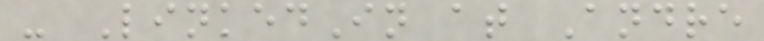- LinkedIn at Andre
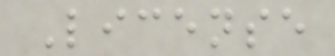License
